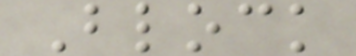Block
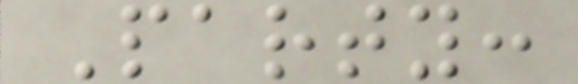Party:
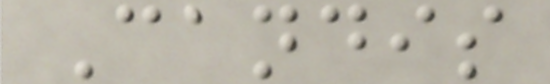Candis
